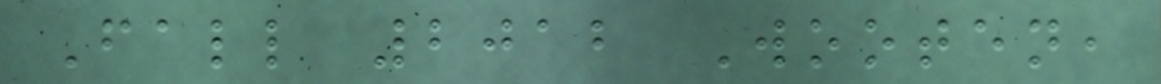Fall 2012 Wooten,
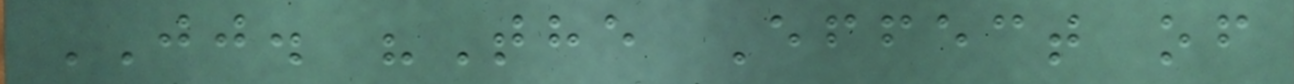JJ. "The Effect of
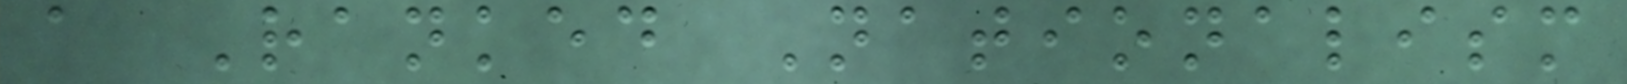a Ranked Nationalism
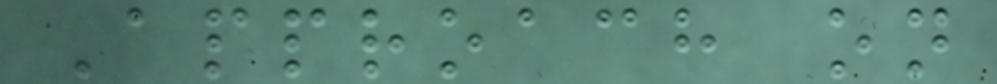Approach on
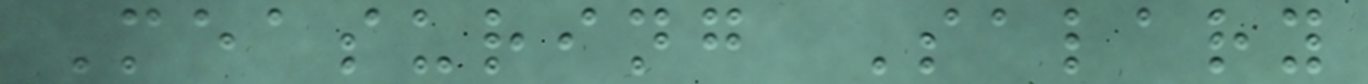Measuring Salary
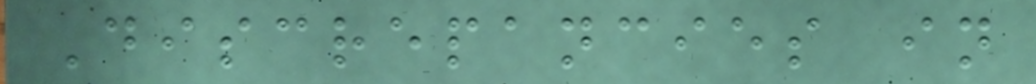Discrepancies in
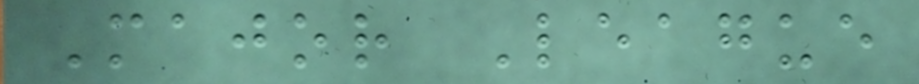Major League
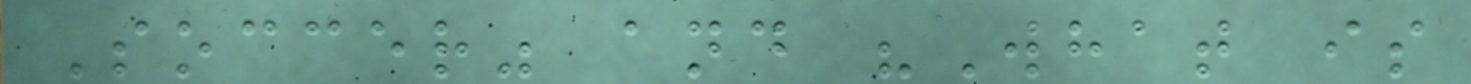Soccer" and "What is
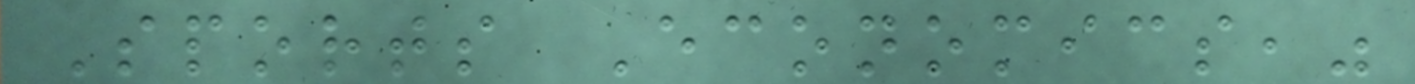Sports Economics,"
